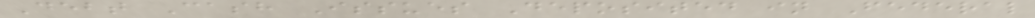Debt Cash Issues Deposited in Federal
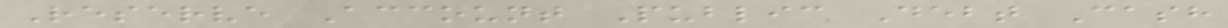Reserve Account Public Debt Cash
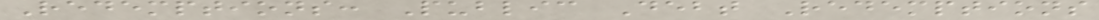Redemptions: Public Debt Redemptions
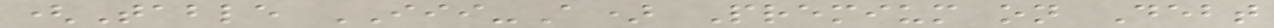(Table III-A) Premium on Debt
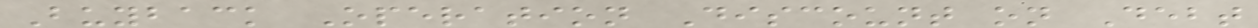Buyback Operation Discount on Debt
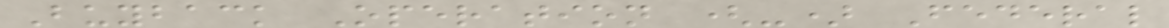Buyback Operation (-) Federal
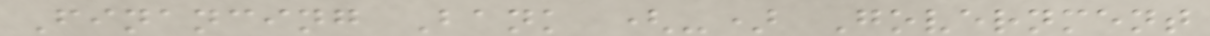Financing Bank (-) Government
